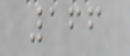166
